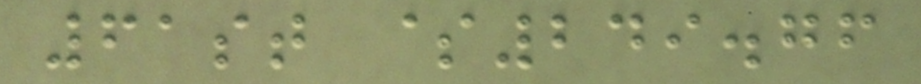61st $249.76
